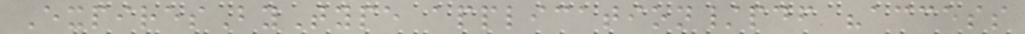ExpiresByType application/pdf "access
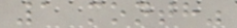1 month"
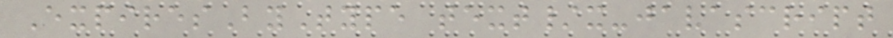ExpiresByType text/x-javascript
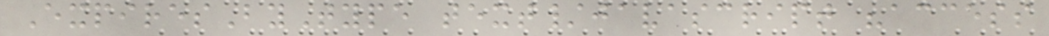ExpiresByType text/javascript "access
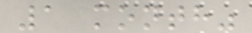1 month"
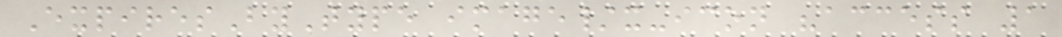ExpiresByType image/x-icon "access 1
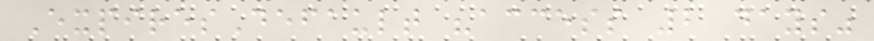ExpiresDefault "access 2 days"
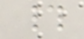#
